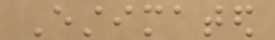Estimated
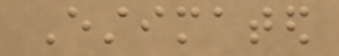Estimated
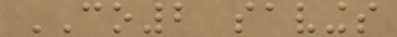CO2 savings
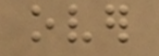over
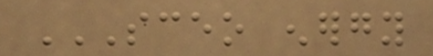SCEO ENERGY
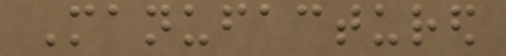Manufactured
